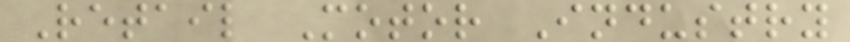Retail Motor Industry
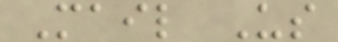Mail Us
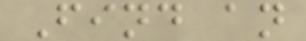Find an
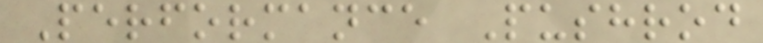Performance Pushrod
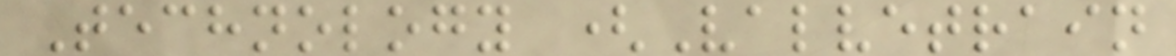Technology (Valvetrain
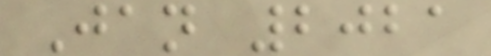Jan 2021
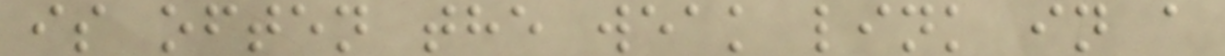is often the weak link in a
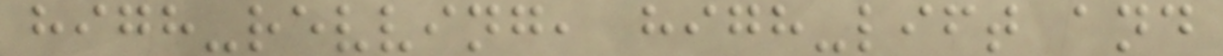high-revving, high-lift and
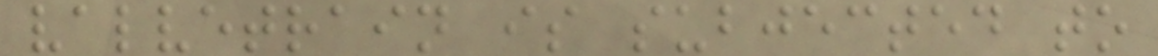valvetrain is subjected to
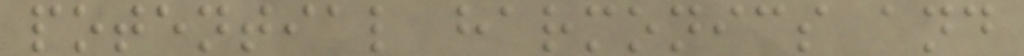potential harmonics and
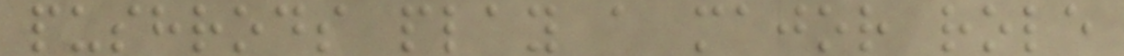pushrods play a major role
